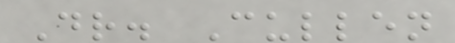Dr. Cullen
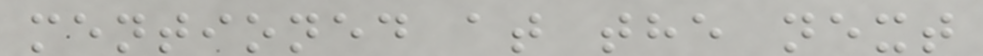mentioned at the next
